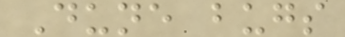Dune bugs
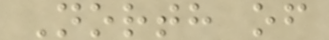North of
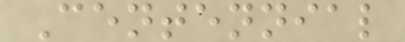Centennial
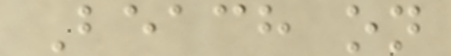Beach on
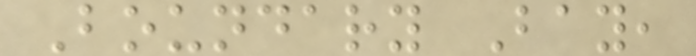Boundary Bay,
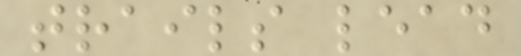trails lead
